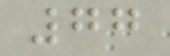77
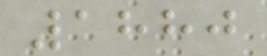1880
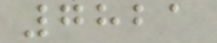7821
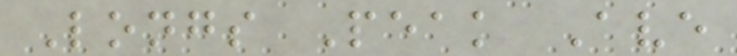Longs Peak Ave
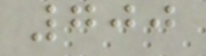700
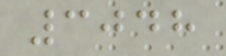3048
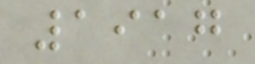1917
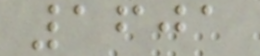1601
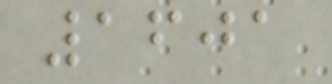1601
